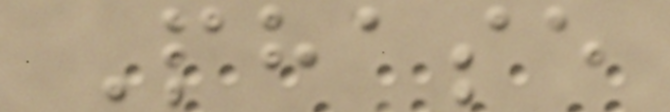Phase
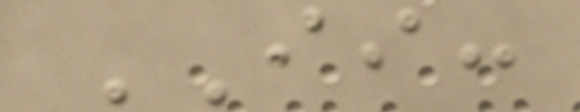II:
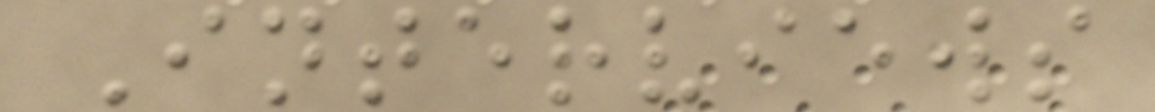Interviews
